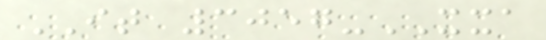IT 3057-XXA
